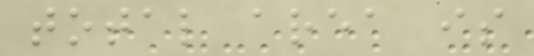total area is
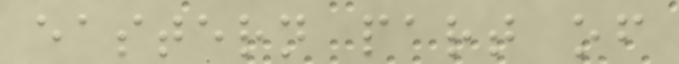eastern part of
